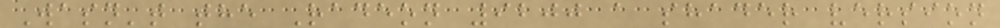Wasn't the Radeon 9200 a shader version
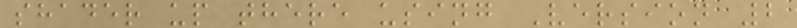shader up there using Version 2
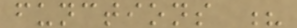functions ?
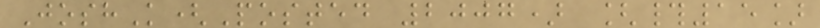JoshK(Posted 2007) [#15]
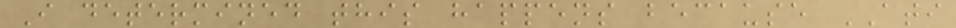I determined this happens because ATI
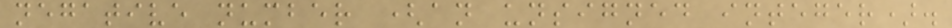negative number (an unsigned integer).
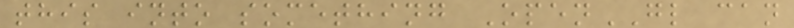this into something OpenGL can
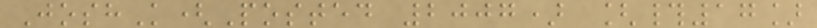JoshK(Posted 2007) [#17]
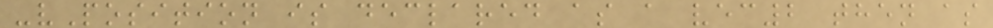-vPosition is declared as a vec2 then as
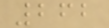262
